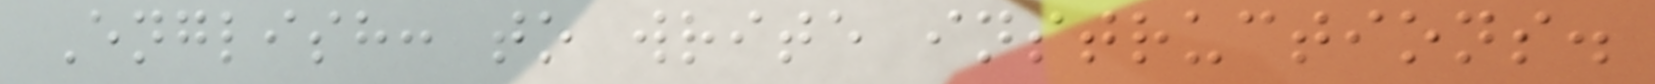English: to write instructions.
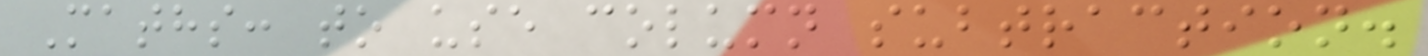Maths: to use column subtraction.
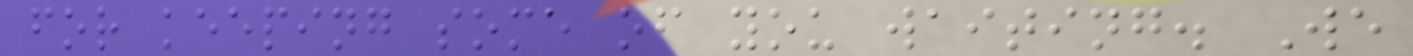for keeping some of you waiting. We
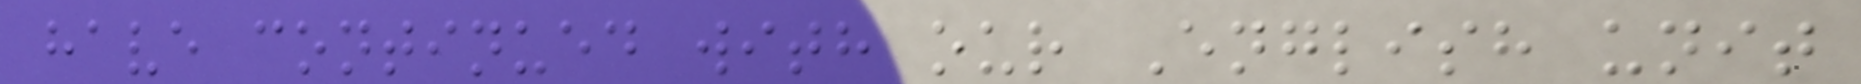have continued with our English unit
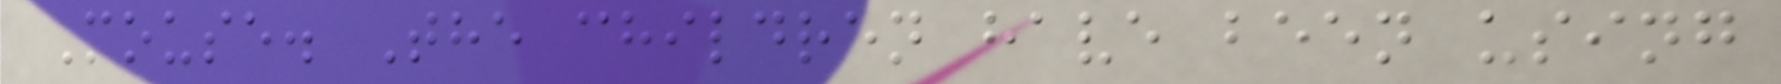Mouse. The children have been using
